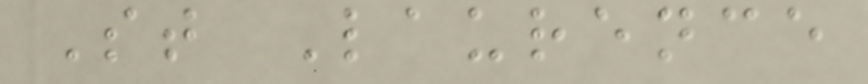St Laurence
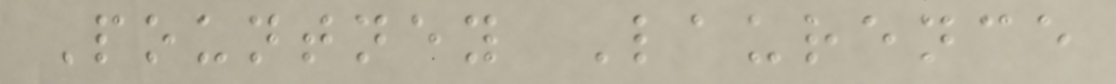Pountney Laurence
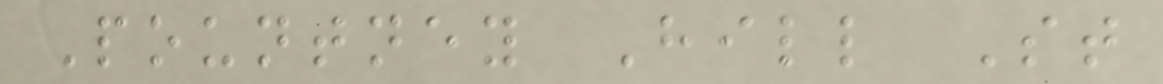Pountney Hill St
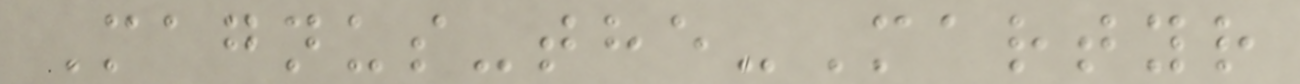Magnus-the-Martyr
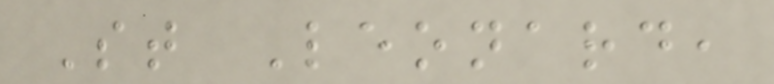St Leonard,
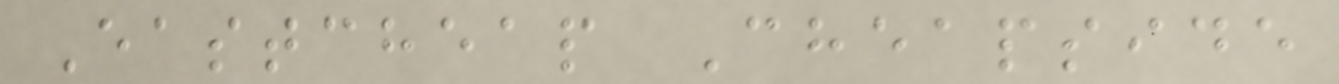Eastcheap Cheapside
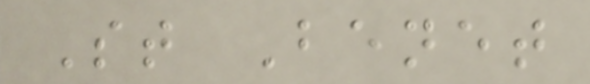St Benet
